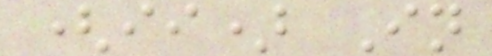(ii) In
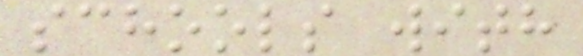schools with
